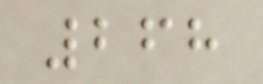268
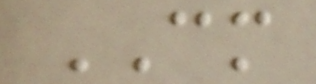CM
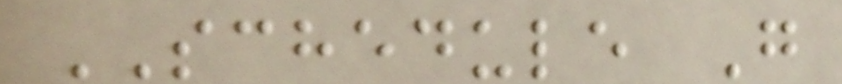SCHEDULE G
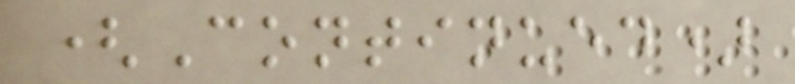(Continued)
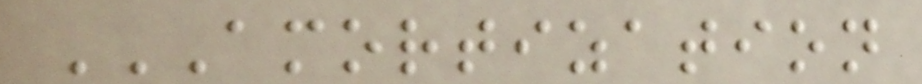AMORTIZATION
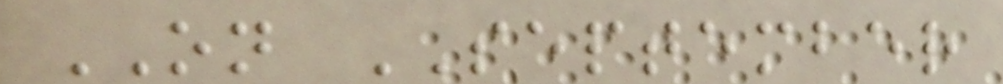ON SEPTEMBER
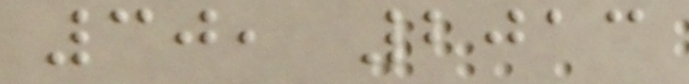30, 2013
